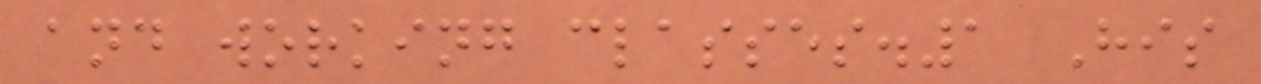and working classes.1 His
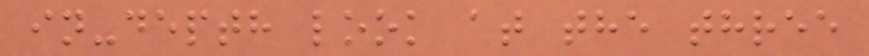in-depth look at the three
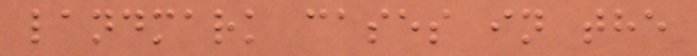landmark cases in the
